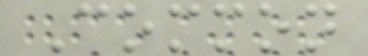Common
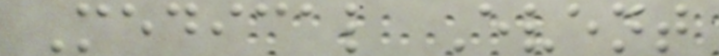Medical Event
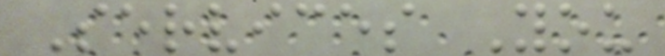Services You
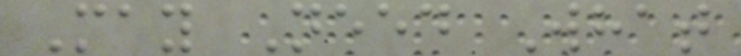May Need What
